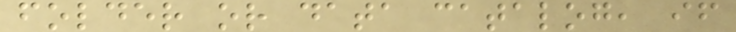folder or data catalog, if
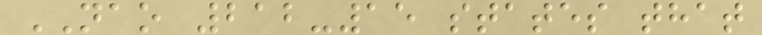NAO 212-15 states that
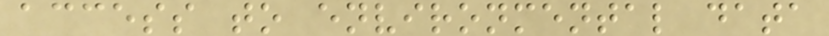access to environmental data
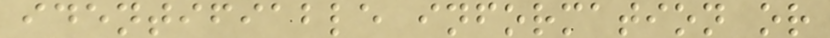identifiable information or
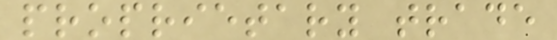proprietary trade
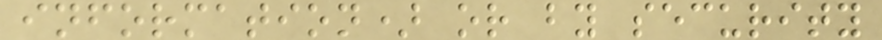information) or by security
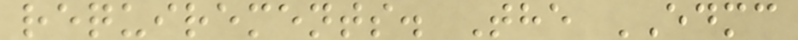requirements. The EDMC
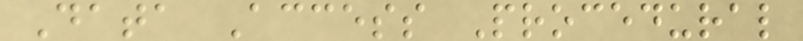Data Access Procedural
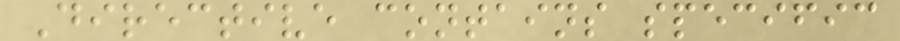Directive contains specific
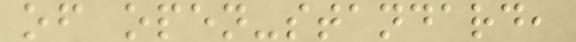of open-standard,
